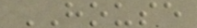HOUSE
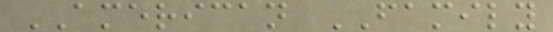AMERICAN FAMILY
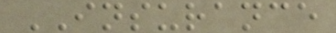INSURANCE
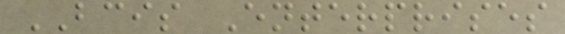BCIS Enterprises
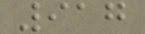917
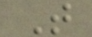T
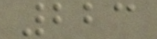223
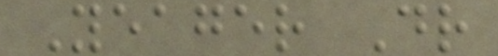Yeager Dr
